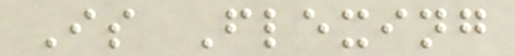Is Flexing
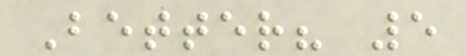Better? 5
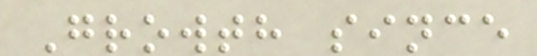Growth since
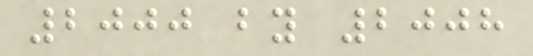2000 by 2008
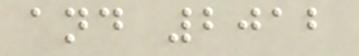and 2012
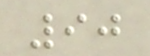90
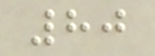80
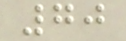70
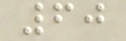60
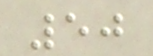50
